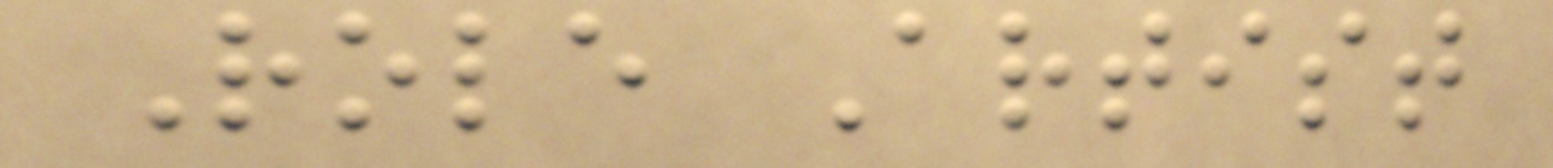Role Artist
